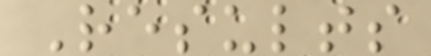Results
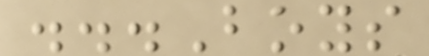...Boys
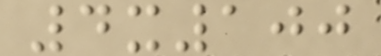4x100
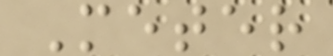Meter
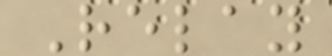Relay
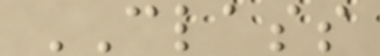CLASS
